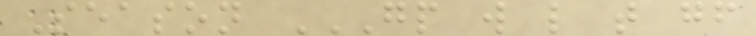Season GP W L T GF
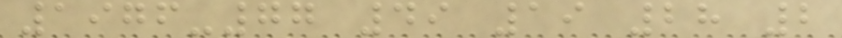1976-77 49 19 28 2
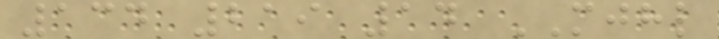134 219 14 MJHL
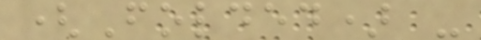(Folded) -
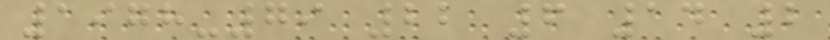1978-79 22 6 14 2
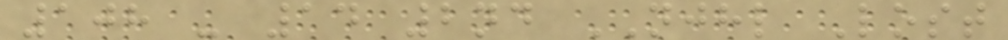108 - 14 2nd NJHL Lost
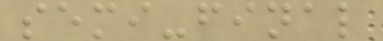semi-final
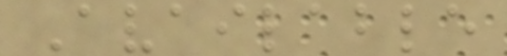Available
